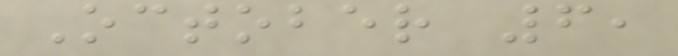October 6,
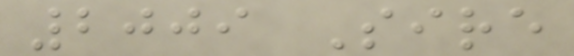2009 Sire
